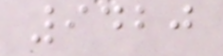9420
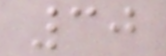30
